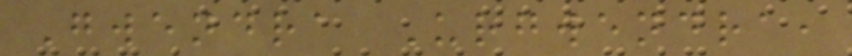Gwendra Urgwendra,
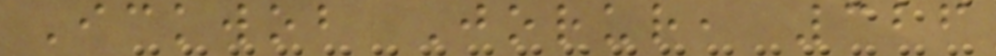Ickwob Jorur, 326
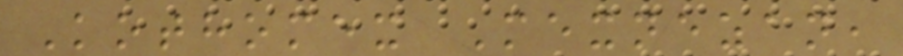Kothomex Mexnezan,
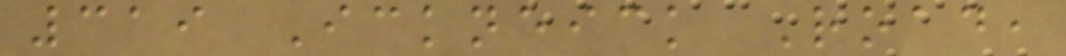319 Ickneick Road,
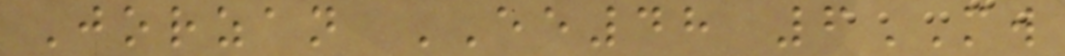Jorzan EE48 6MW
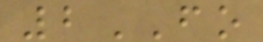2FO
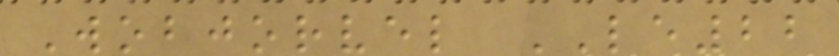Wobjorvel LE22
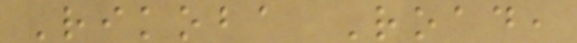Rikoba Road,
